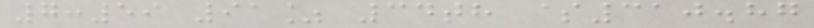7:59 91% 34th $310.87
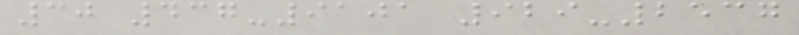30 437-9101 929-2537
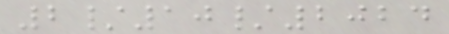2/10/2024
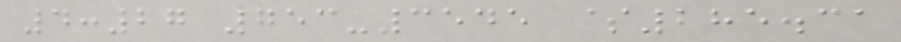4:27 753-3545 $285.31
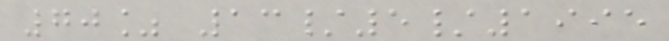70% 13/5/1995
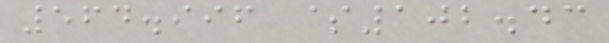564.996 $102.43
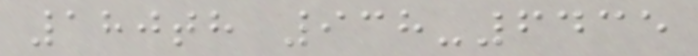180th 938-6435
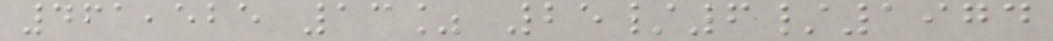461,525 13% 25/6/1974
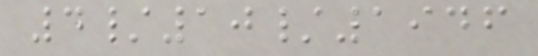4/10/1946
